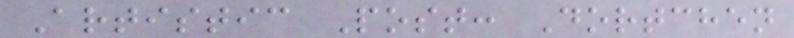Artistic Post: Dortchen
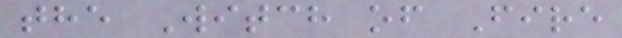the Witch of Fire
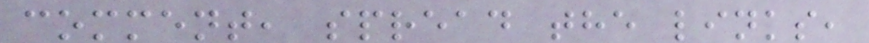comment, spread the links,
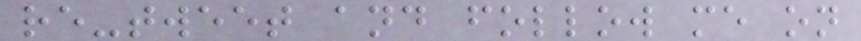re-tweet and follow me on
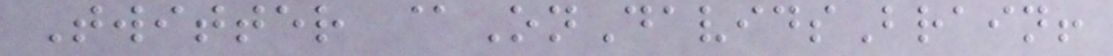Twitter @OnDavidsBrain!
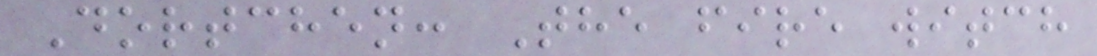Dortchen: The fire witch
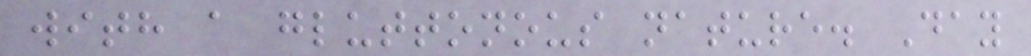with a gluttonous nature. Day
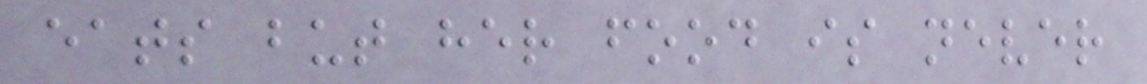eats but her food is never
